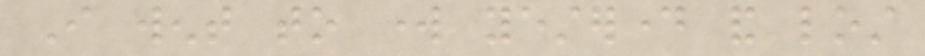I went to work yesterday and lost
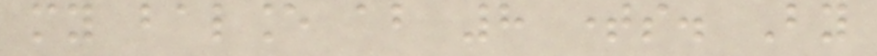my balance about 8 times. By
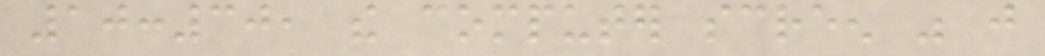10:30, the computer screen was just
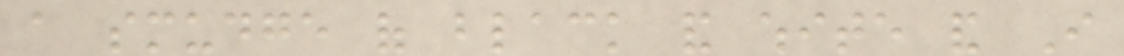a smudge of black and white and I
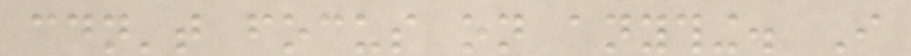couldn't focus on anything. I
